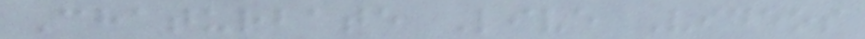Chaturbate Live Videos
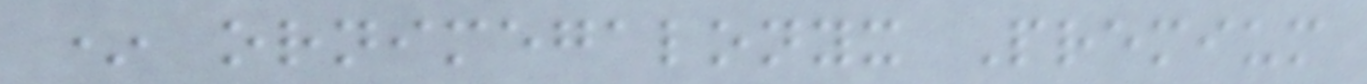* ornimegalonyx Premium
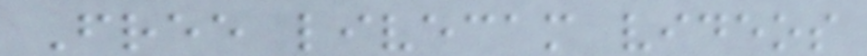Free livecam videos
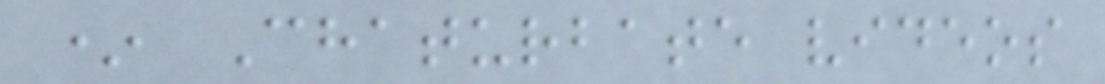* Chaturbate videos
